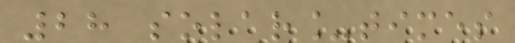28 solar_times
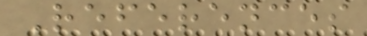References
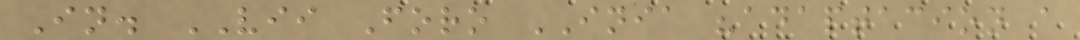In. VII Foro INIA "adaptacion a
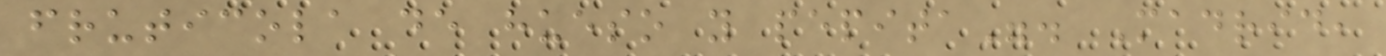fruticola de hueso y pepita". Madrid,
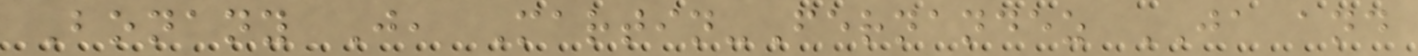Bonany J, Martin-Fernandez JA and
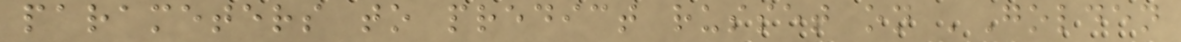parameters to predict russet on 'Golden
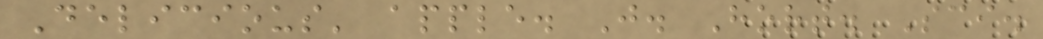Delicious' apple. J. Hort. Sci.
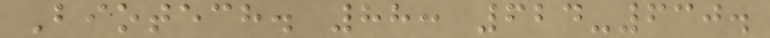Biotech. 88: 624-630.
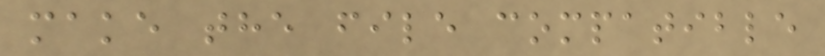make the file compatible
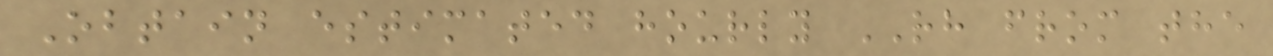Obtain estimated hourly RH from the
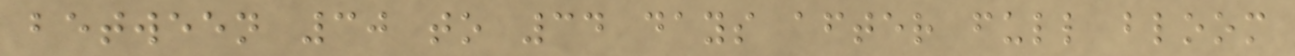between 30 to 34 days after full bloom
